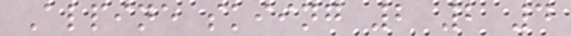Alpine skiing 2 2 4
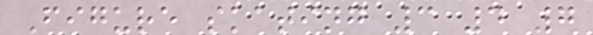Figure skating 3 4 7
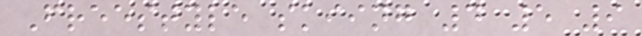Freestyle skiing 4 5 9
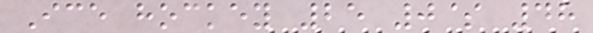Ice hockey 25 0$ 48
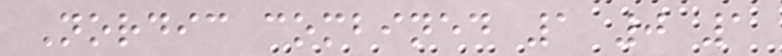Nordic combined 1 0 1
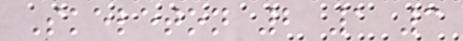Skeleton 2 1 3
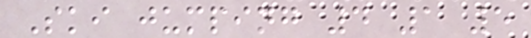Ski jumping 4 1 5
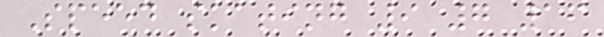Speed skating 9 7 16
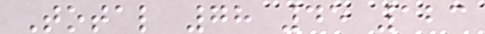Total 78 45 123
